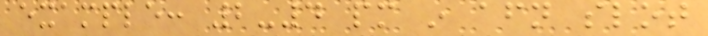example: 2-4 pm in afternoon slot
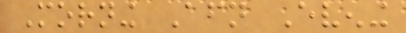Morning Afternoon Evening
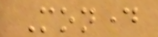Monday
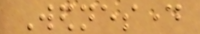Wednesday
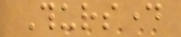Thursday
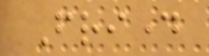Friday
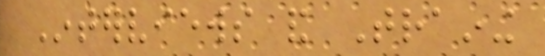Interviews and Training
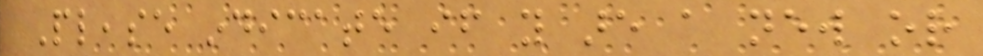Please indicate if you are a new or
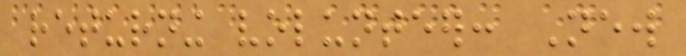returning volunteer: New
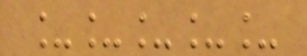_____
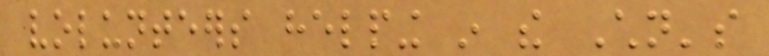volunteers helping in the Children's
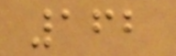162
